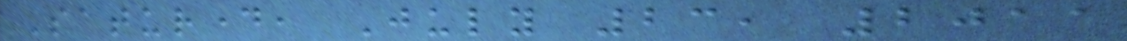Saturday, July 23, 2011
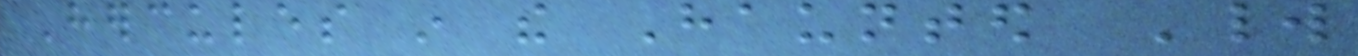Hercules in the Haunted World
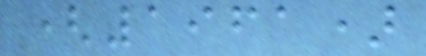(1961)
